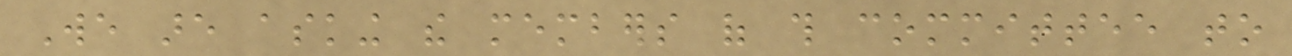We are asking the members of this committee to
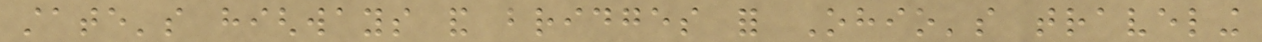state's highways and bridges for Ohio's traveling
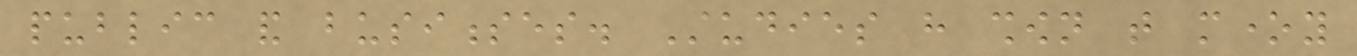public and businesses. Studies have shown that money
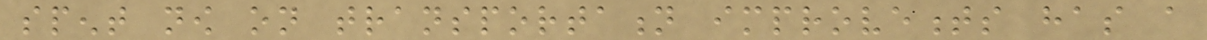spent now on transportation improvements has a
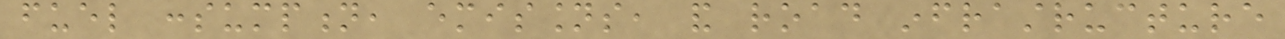fuel consumption, emissions, and road infrastructure
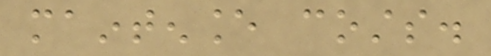maintenance costs.
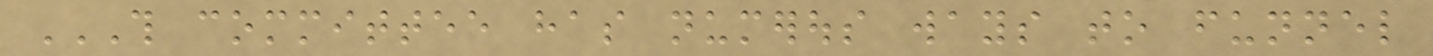THIS COMMITTEE HAS NUMEROUS WAYS TO FUNNEL
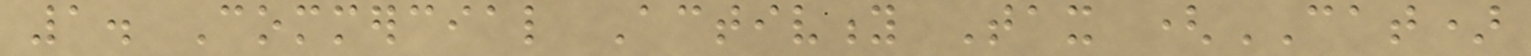1. Commercial Activity Tax (CAT)
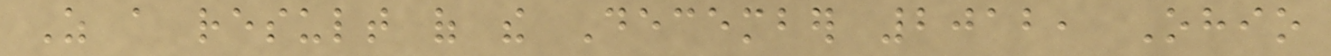As a result of the December 2012, Ohio
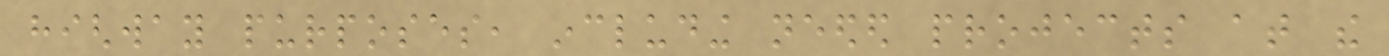highway purposes, including needed projects at the
